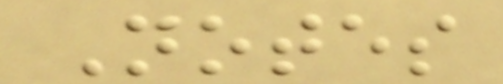Notes
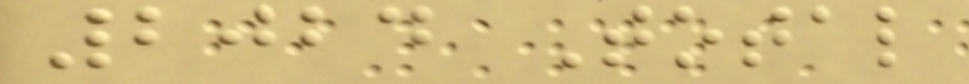2024 Total
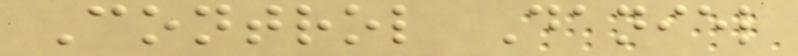Control Daniel
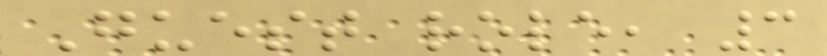Guest role, 3
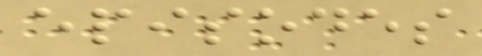episodes
